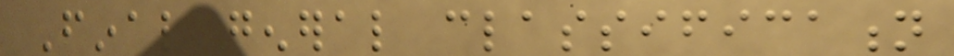Final general classification
